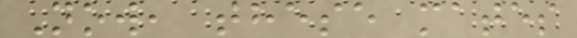Now, these mates
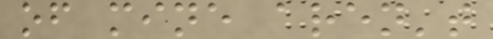of mine aren't
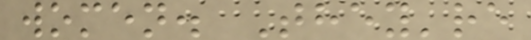women. They're
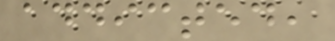addicted,
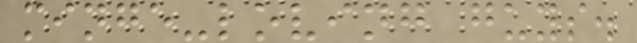minge-loving guys.
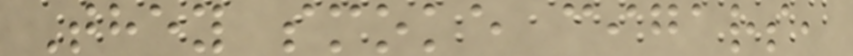They smoke cigars,
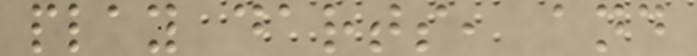play darts, and
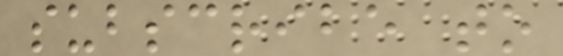subscribe to
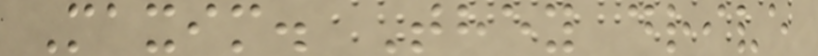Maxim. They drive
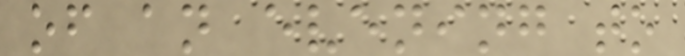of an evening to
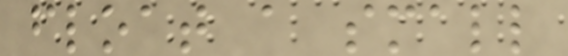float a small
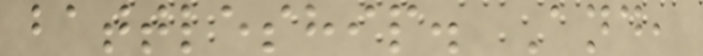battleship. And,
